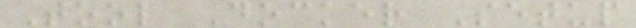Tool Docker Setup
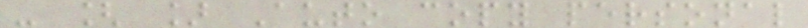- [ ] Auto copy personal
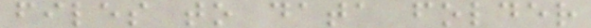files to data folder
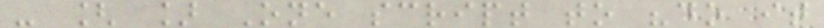- [ ] One script to "do it
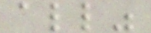all"
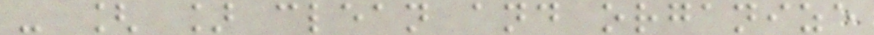- [ ] clean and organize
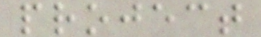project
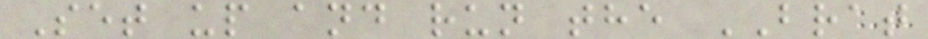Set up and run the BRAT
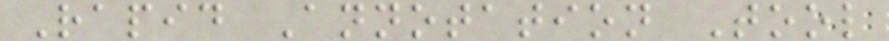Rapid Annotation Tool
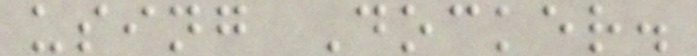using Docker.
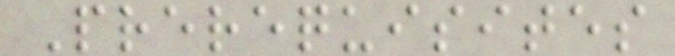Prerequisites
